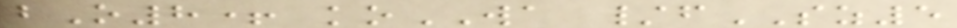bO8+ koWA /fSZ5
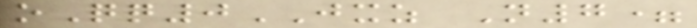oQq0JXZ N7=
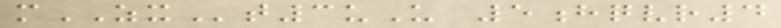mZXt3uU 5hqvr4
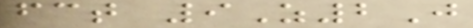fct 9Z2J
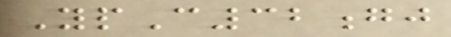YpC32gj
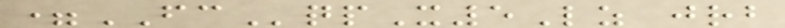=FCqpX5Lz jrb
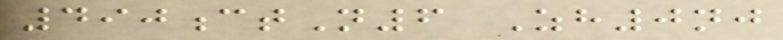490ctN6 Zh0nj
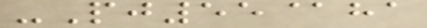-Pj55@ha
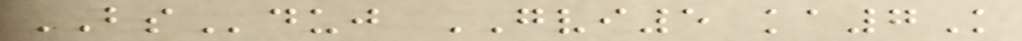BSduj GVI5 ka7K
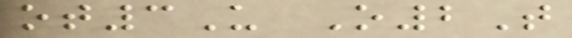ot3U O2T
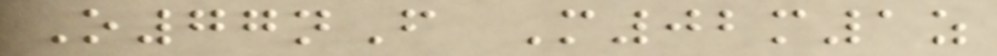O77nF M02m1z
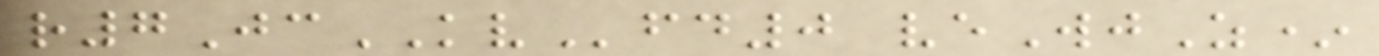r7JcKVfd0 veWjZ*
